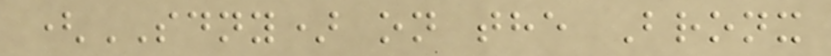(SDNY) on the Bronx
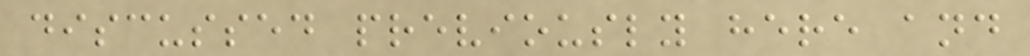discussed previously here and
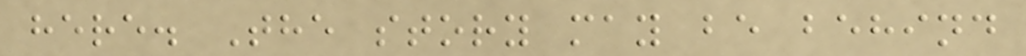here. The story may be behind
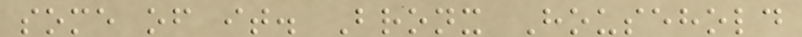some of it. Bronx Household
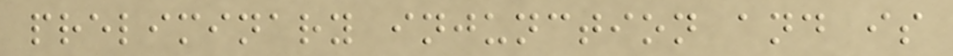preliminary injunction and is
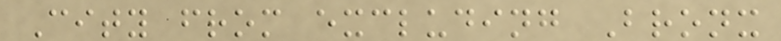City from excluding Bronx
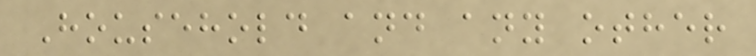Household and any other
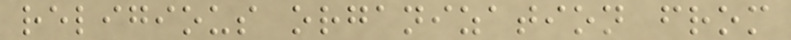religious organization from
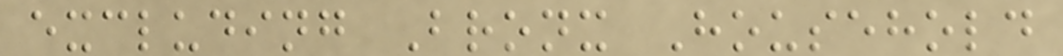excluding Bronx Household
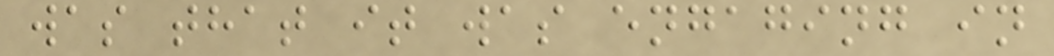was that it was engaging in
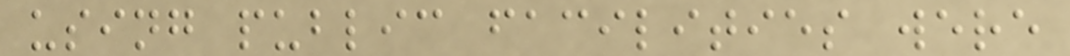using public facilities were
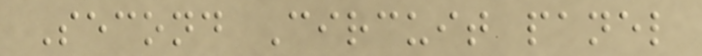Second Circuit panel
